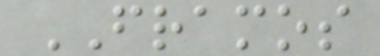FRAMOS
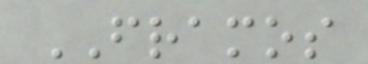FRAMOS
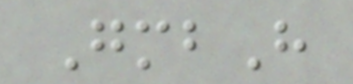GmbH
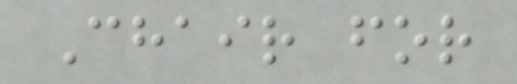Chair for
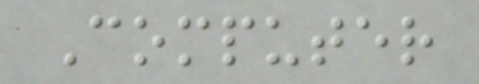Computer
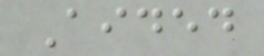Aided
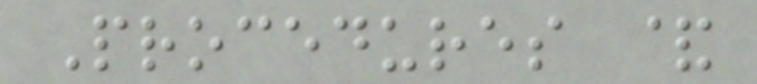Procedures &
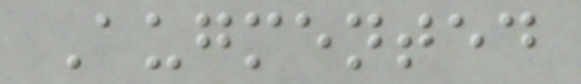Augmented
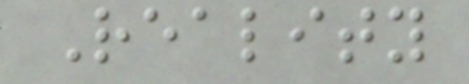Reality
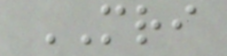MRI
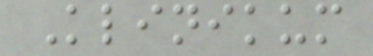Klinikum
